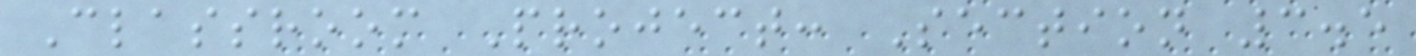Classroom Project: Section 3.5
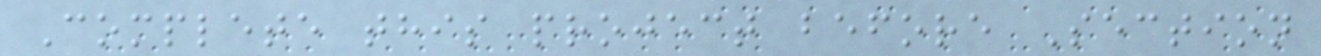Complete this project before Section
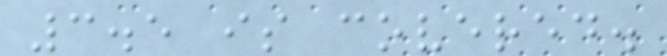3.5 is covered.
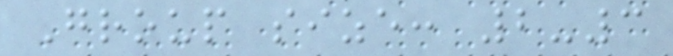Group size: 2-3
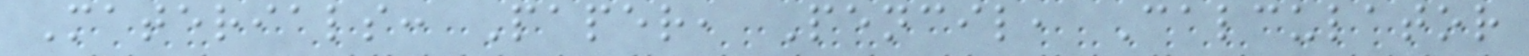Materials: Paper, Pencil, Calculator
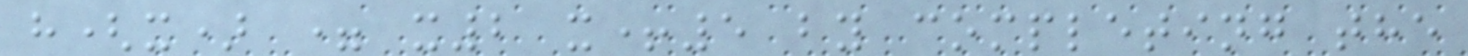h(x) = x2 x+5 by completing the
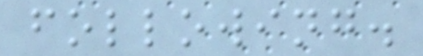following.
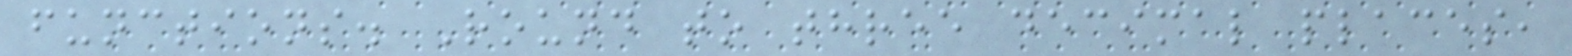functions. Round to three decimal places,
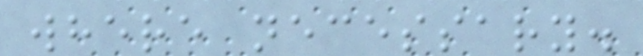where necessary.
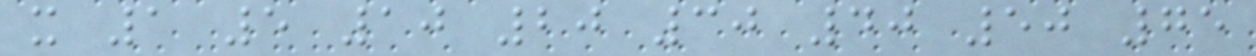x 1 5 10 20 30 40 50 75
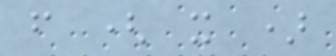f ( x )
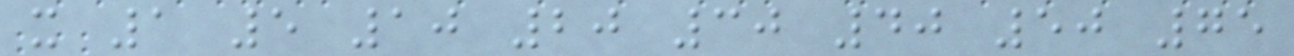x 1 5 10 20 30 40 50 75
